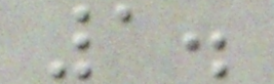1.
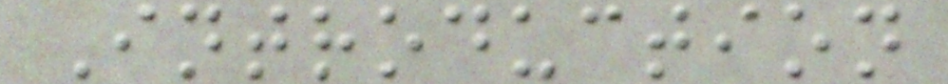Introduction
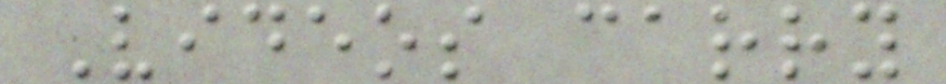Videos carry
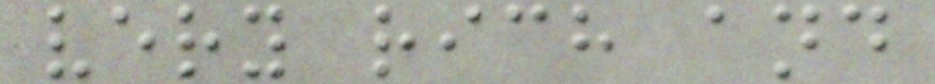very rich and
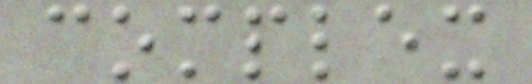complex
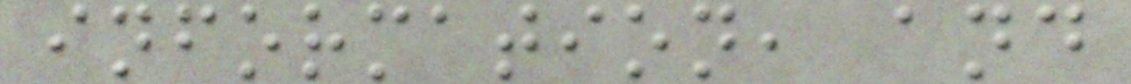information, and
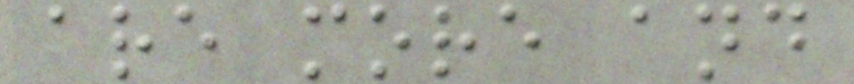are more and
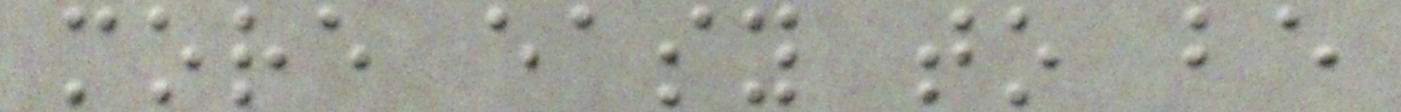more easy to be
